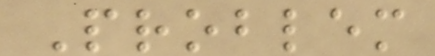Problem
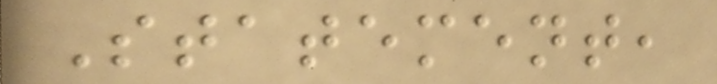Statement,
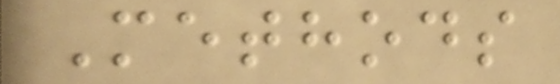Methods
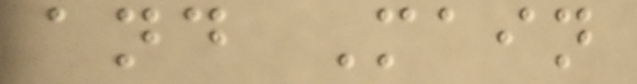and Main
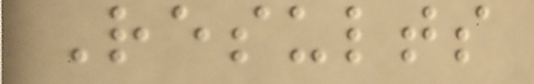Results
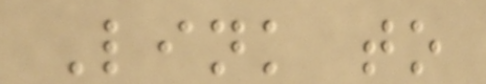Link to
